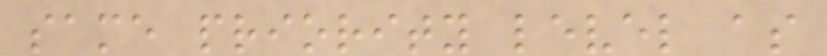same priority level as
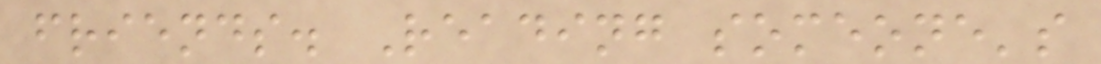friends. Reading someone's
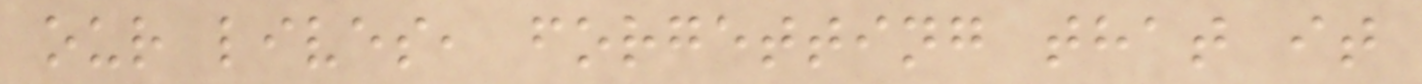our lives, forgetting that it
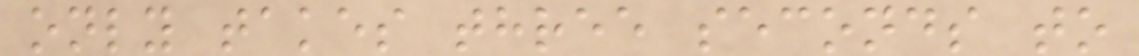only takes three seconds to
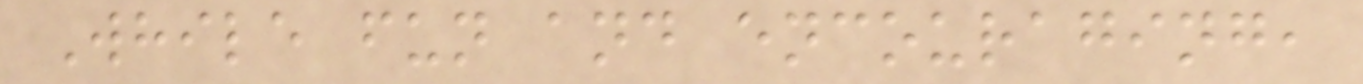While fun and encouraging,
